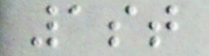1st
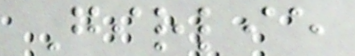Girlie
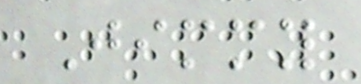Jimmy
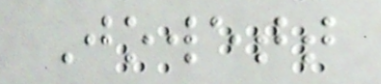Jowett
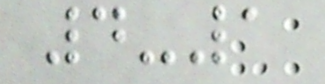4-1
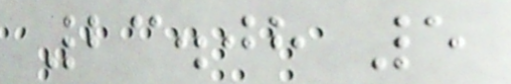23.08 5
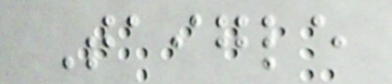Taigle
